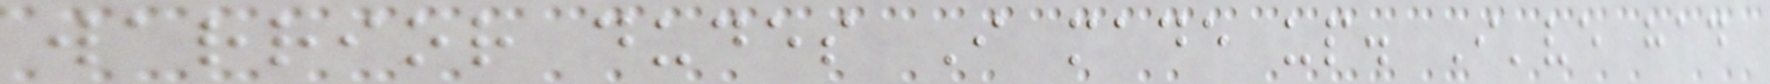warrior dudes I made up. I've had
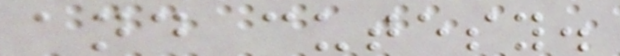and cutesy.
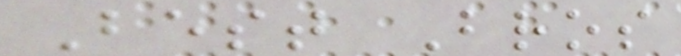Best Bros
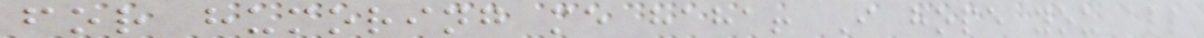for humoring me haha! I hope you all
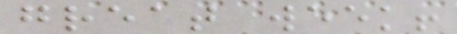great week!
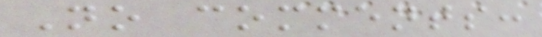No comments:
